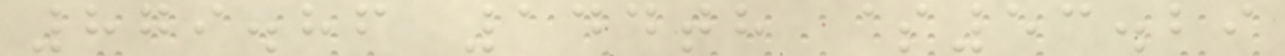879.86 144th $53.29
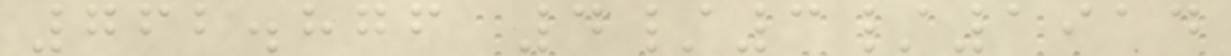762.876 4/3/1914
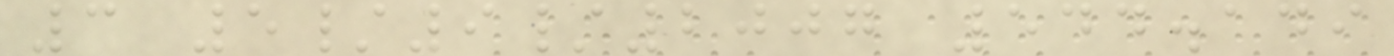3 5/9/2007 544.149
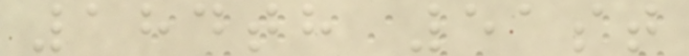184th 51st
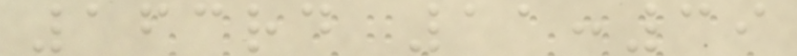163rd 11:39
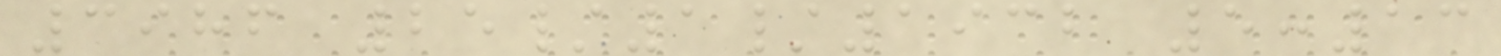3986 25/1/1932 5:13
